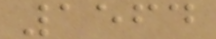1564
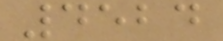4524
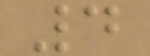4
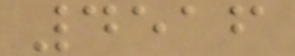4516
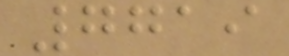7719
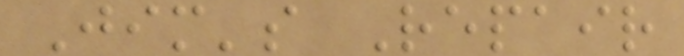Jim's Repair
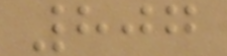807
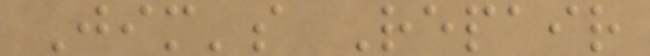Jim's Repair
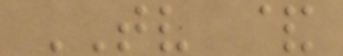TV &
